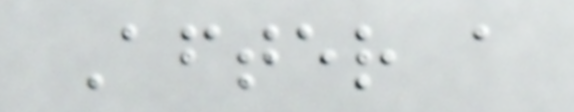After a
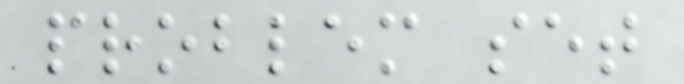problem set
